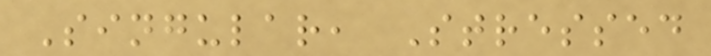Singular, Stressed
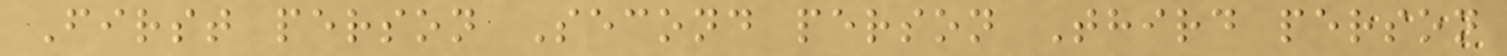First person Second person Third person
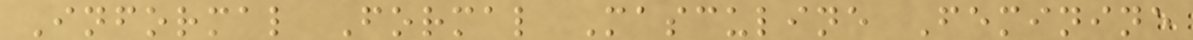Informal Formal Masculine Feminine
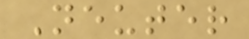Neuter
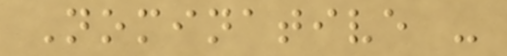Nominative -
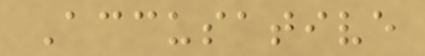Accusative
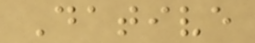Dative
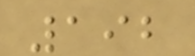192
